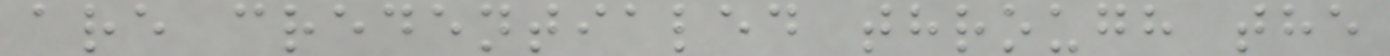are credentialed through the
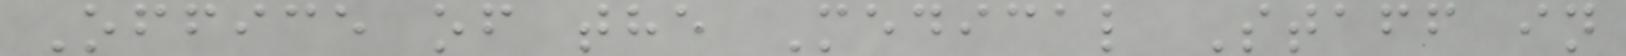Office of the Medical Staff in
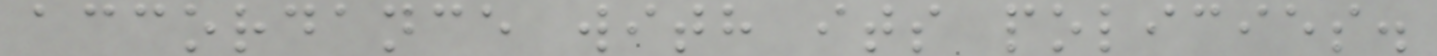accordance with its policies.
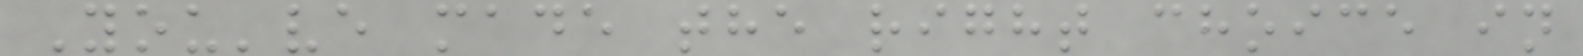You've made the right choice in
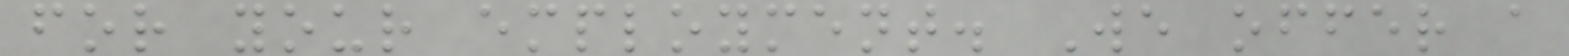for your employment. We offer a
